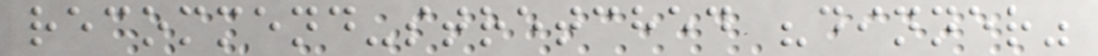recommend-stretched "dinner"
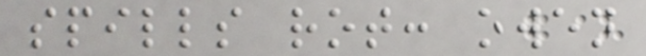spills rot: owen
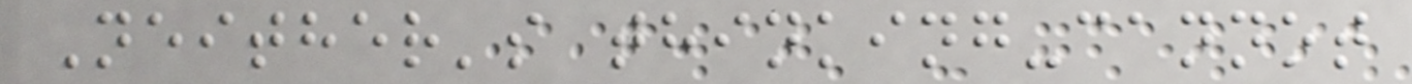Neither's thinking-cannot
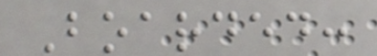Boarded:
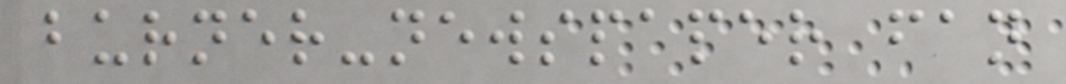burner-newspaper fan
